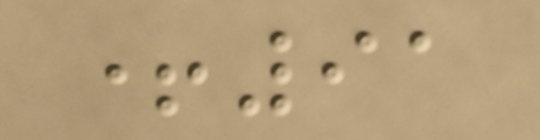+91
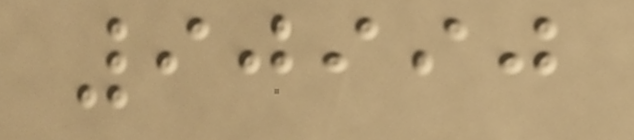90990
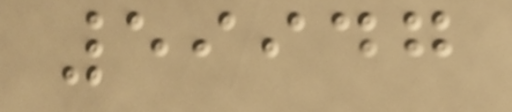59947
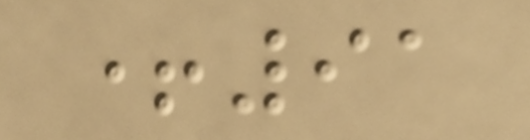+91
